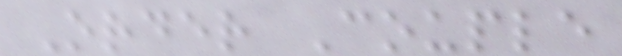Order Couple
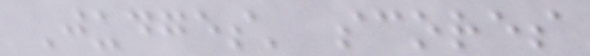Judges' scores
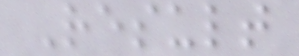Result
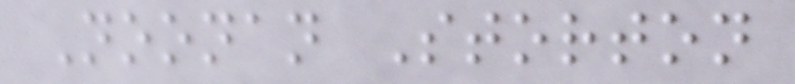Noonan Storton
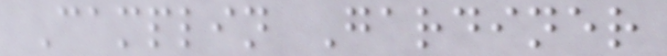Camplin Gardiner
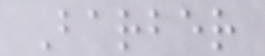Barber
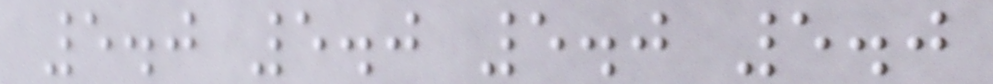5.0 5.0 5.0 5.0
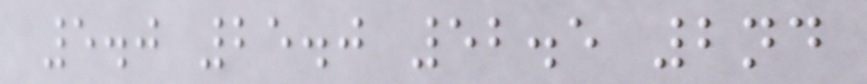5.0 25.0 52.5 2nd
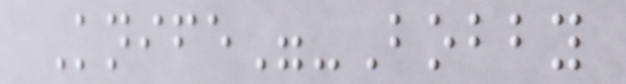Knife"-Bobby
